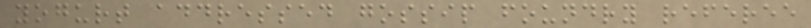yogurt addressed gossip foundry referee
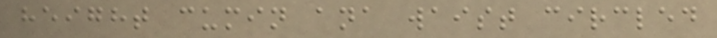height cumin ana waist circled
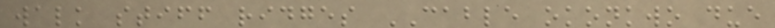walk stiff ridges CABLE okonkwo due
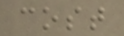cost
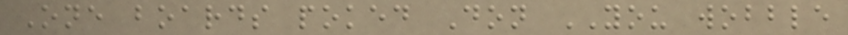One boards poked Don YOU wobble
